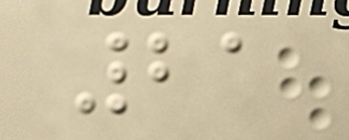21
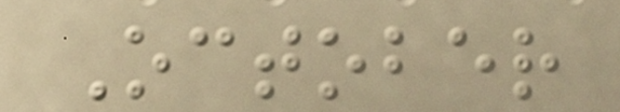October
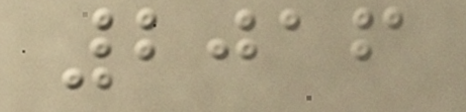2016
